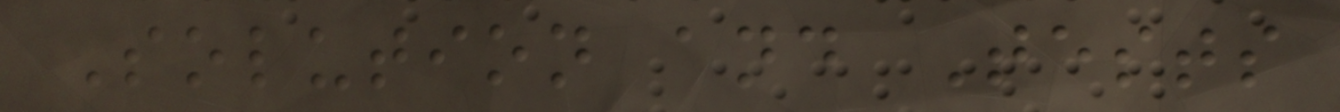Solution and Tests
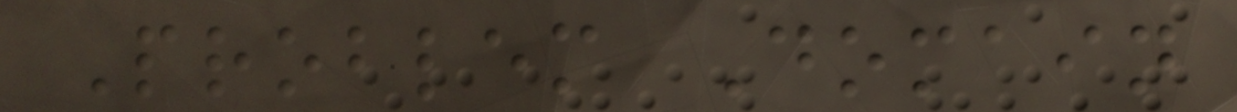Problem Domain
